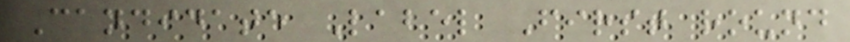Candidate Label First round
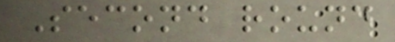Second round
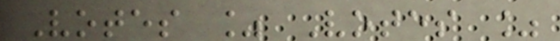Votes % Votes %
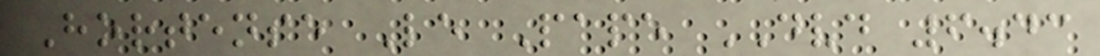Hortense Le Pape DVD 6.43
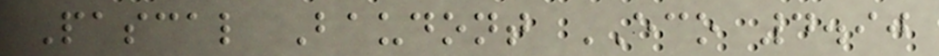Pascal Baudont ECO 4.90
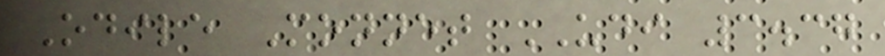Odile Monnet UDI 3.37
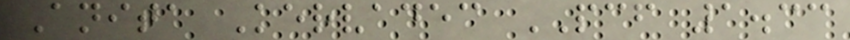Anita Kervadec PCF 1.33
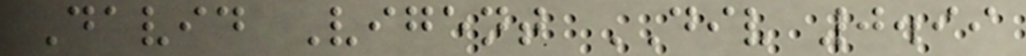David Vigent DIV 0.99
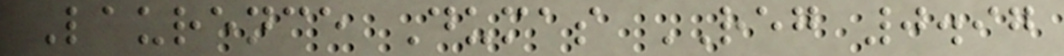Laurence Dumas REG 0.97
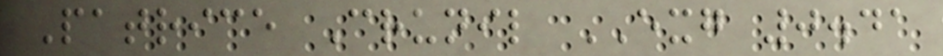Patrice Crunil EXG 0.41
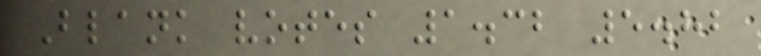Blank votes 1.32 5.82
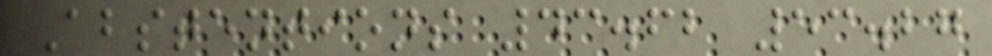Abstentions 43.62 53.27
